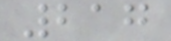217
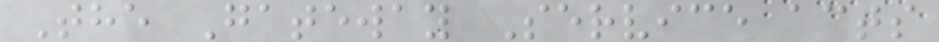The Gateway Service acts
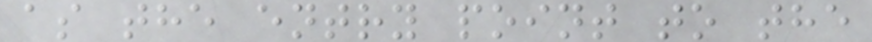as the entry point to the
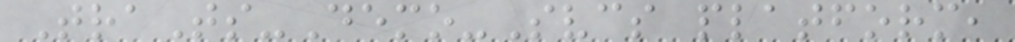TraTs-Demo-Svcs platform,
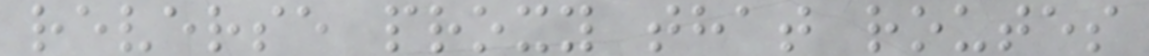reverse proxy that routes
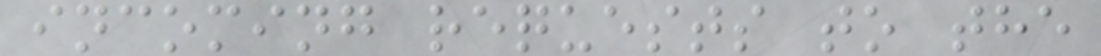incoming requests to the
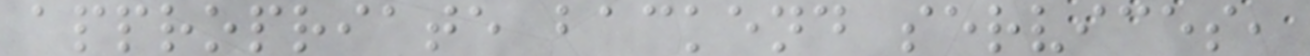appropriate backend services,
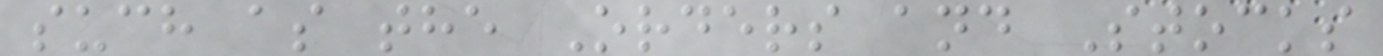such as the Orders and Stocks
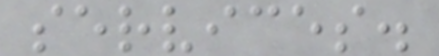services.
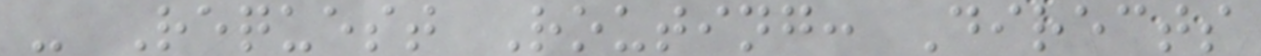- Request Routing: Directs
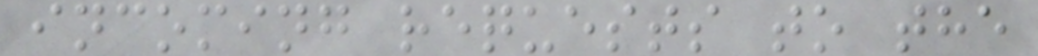incoming requests to the
